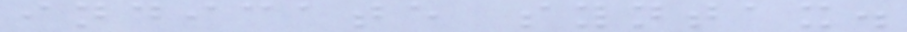indicate syntax.
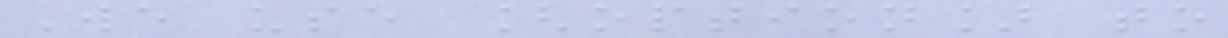We use [option] to
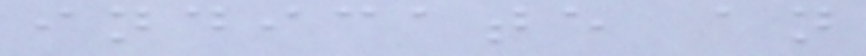indicate an
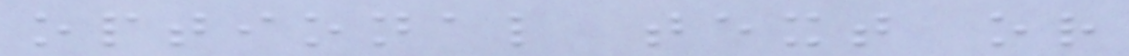optional text or
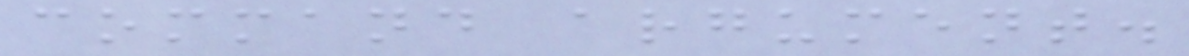command argument.
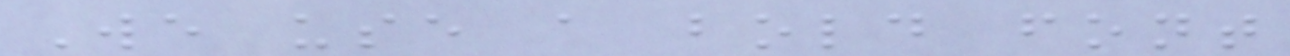We use a bold font
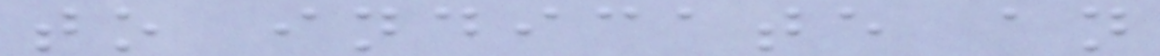to indicate an
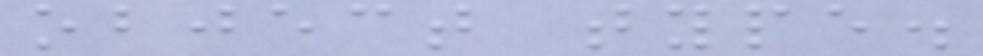object type.
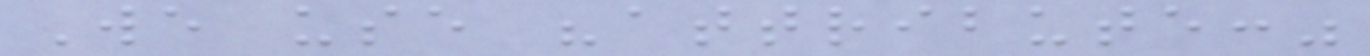We use "attribute:"
